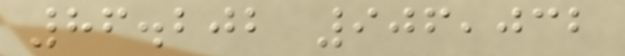86.202 906,032
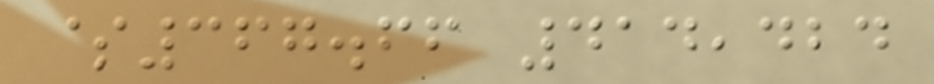$367.66 414,424
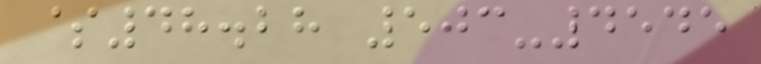$48.28 503-4545
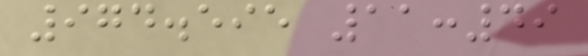974.595 11:49
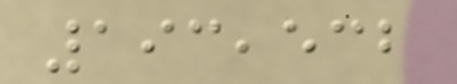193,532
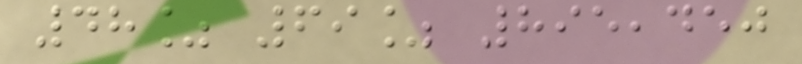48% 69% 895,450
